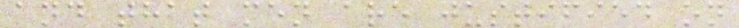and that men are justified on
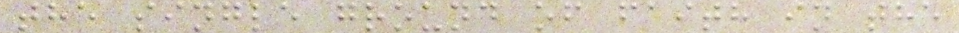the single ground of faith in the
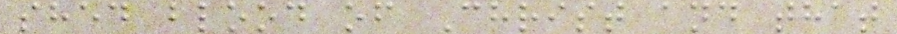shed blood of Christ and that
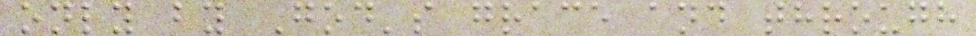only by God's grace and through
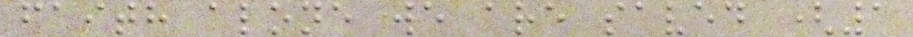faith alone we are saved (1
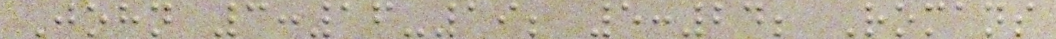John 3:16-19; 5:24; Romans
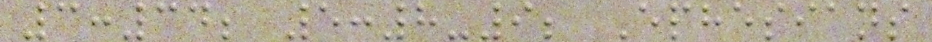3:34; 5:8-9; Ephesians
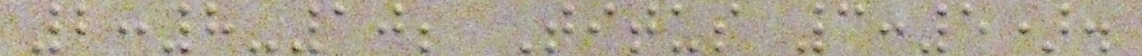2:8-10; Titus 3:5).
